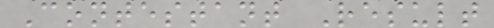Contestant Result
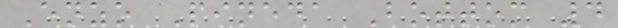Enzo Pineda Bottom 4
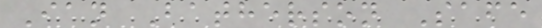Ian Batherson Safe
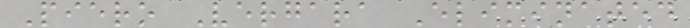Piero Vergara Eliminated
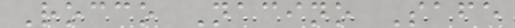Rocco Nacino Safe
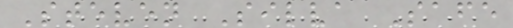Steven Silva Safe
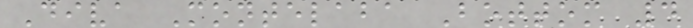Diva Montelaba Bottom 4
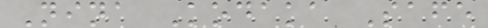Nina Kodaka Safe
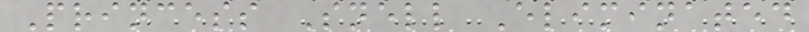Princess Snell Eliminated
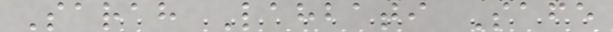Sarah Lahbati Safe
